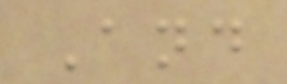And
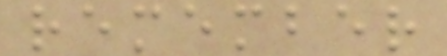remember
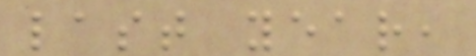last year,
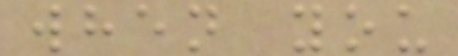when you
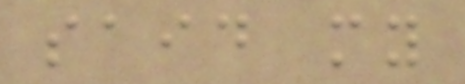said my
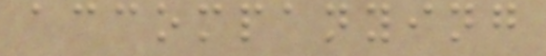accompanying
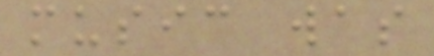music was
